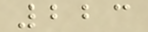223
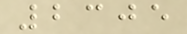2305
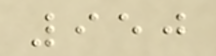950
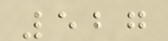527
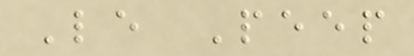Le Peep
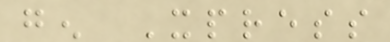gen Xpress
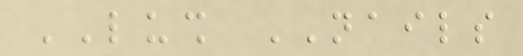LUSH NAILS
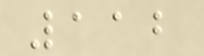112
